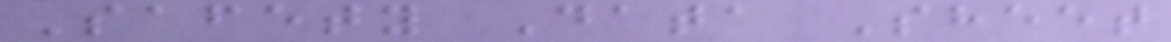Safety Data Sheet
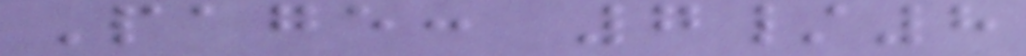Page: 7/8
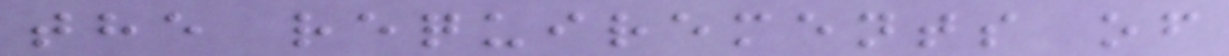the requirements of
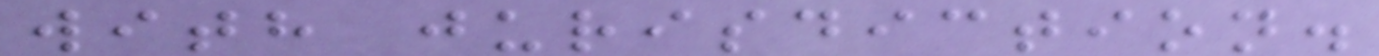with jurisdiction.
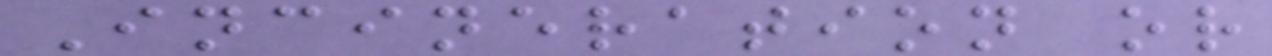Incineration or
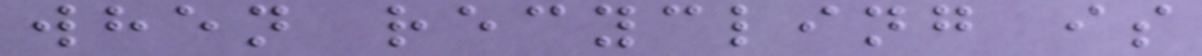when recycling is
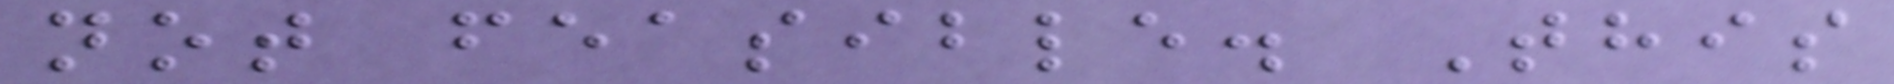not feasible. This
